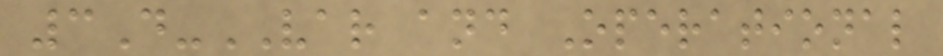3D-VAR and Operational
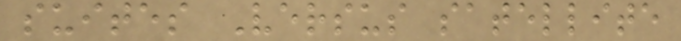suites Versus satellite
